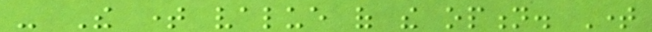- The time value of the option. Time
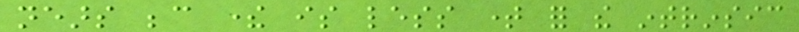nears because there is less time for the intrinsic
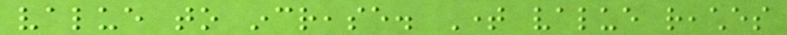value to increase. Time value reaches
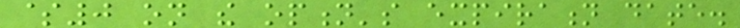$0 on the option's expiration date.
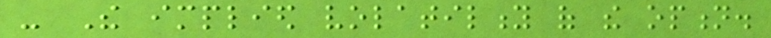- The implied volatility of the option.
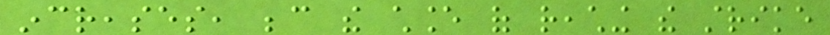increases, because the chance of reaching the strike
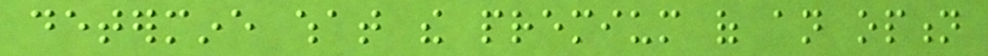determine what the premium of an option
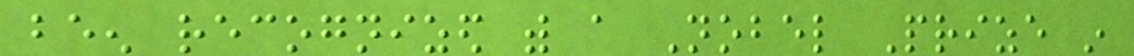been recognized with a Nobel Prize in
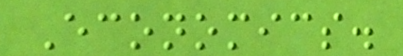Economics.
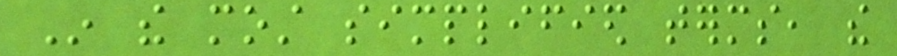In the most simplified terms, the
